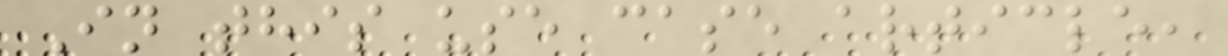In this use case article,
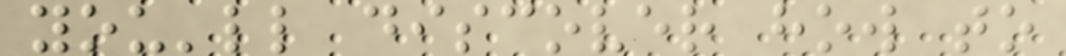you'll discover how to
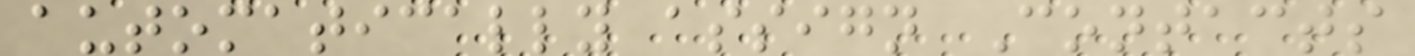automatically assign Contacts
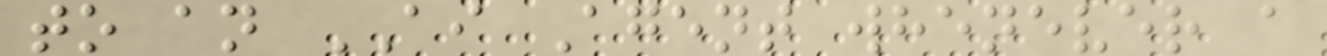to an AI Agent whenever a
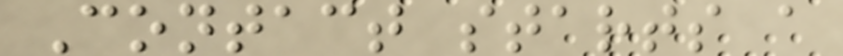Contact starts a
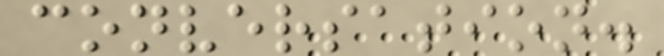conversation.
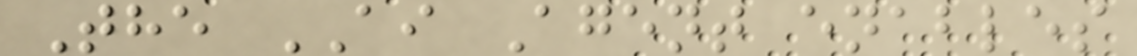The AI Agent enables
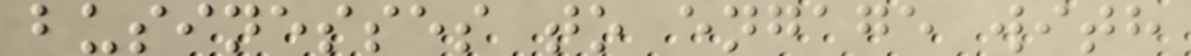businesses to engage with
